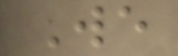We
